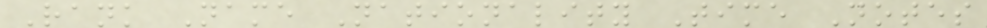Rank Name Nationality Time Notes
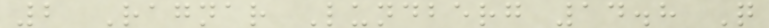2 Ragnar Lundberg 14.8 Q
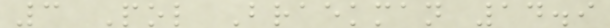3 Pol Braekman 14.9
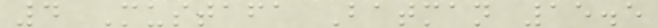4 Mustafa Batman 15.5
